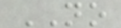NO
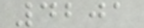4201
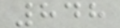848
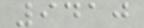9410
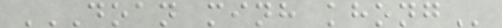DOAN MINH KHONG
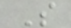S
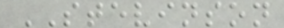STEVINSON
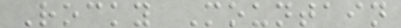Rocky Mountain
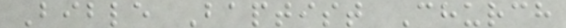Bible Baptist Church
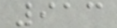913
